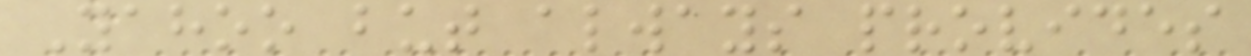Yahoo but always provides
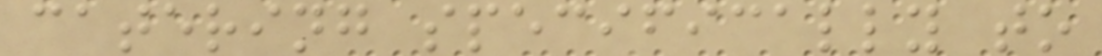catering specifically to
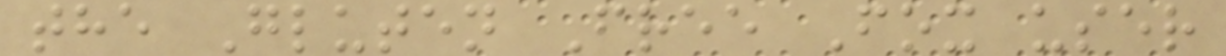the Gluten Free Fox user
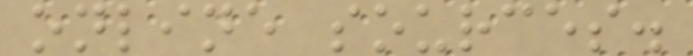online sources.
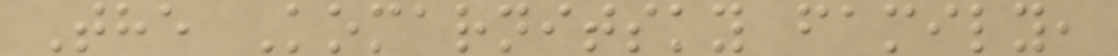The Komarnitsky family,
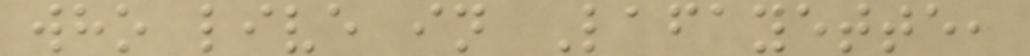who live in Lafayette,
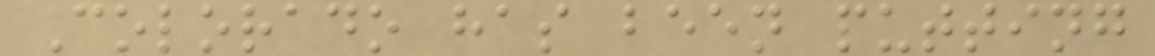Colorado has been putting
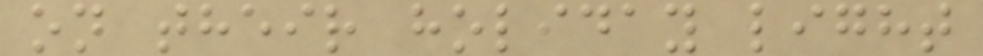on their holiday light
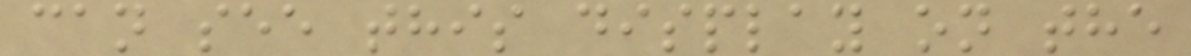can see this display on the
